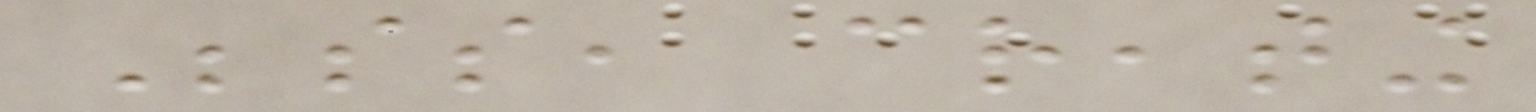Besides, creating
